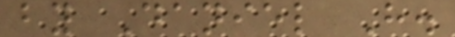by Daniel H.
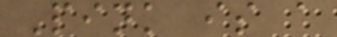Pink is a
